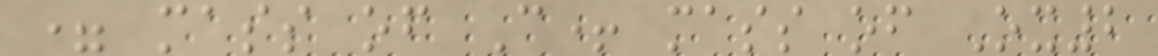= mass of C+ mass of Ox2
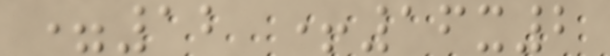=12 +16x2
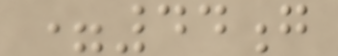=44g
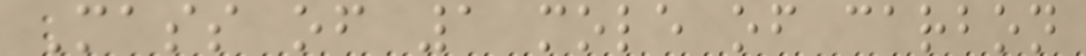Mass of 1 mole of carbon
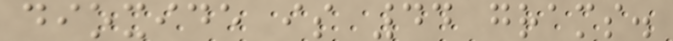dioxide is 44 grams.
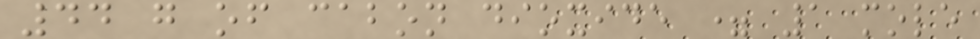44 g of cabon dioxide = 1 mole
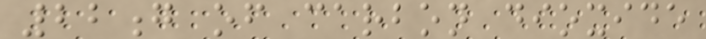22g of carbon dioxide
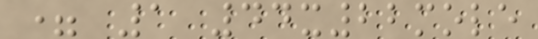= 1 44x22mole
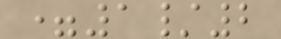=1/2
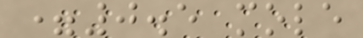=0.5 mole
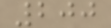200
